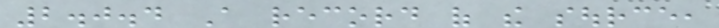2.0.4 A record of the source,
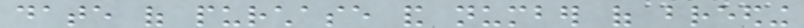date of purchase and number of breeding
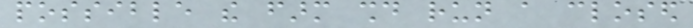possible the farm should run a closed
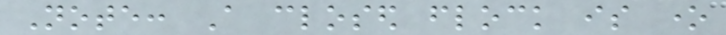Note: A closed flock is one
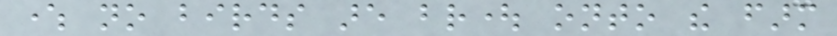where no birds are brought onto the farm
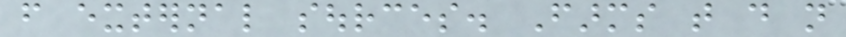from external sources. Farms that do not
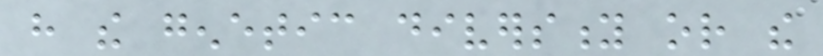have the genetic diversity or the
